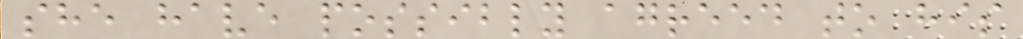she have possibly agreed to his
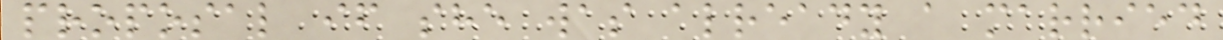proposal if she was already a married
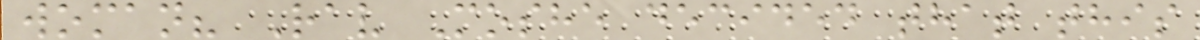woman? Rav Moshe decided that this
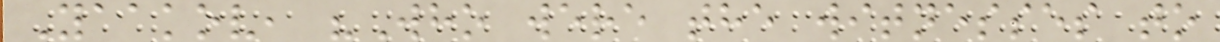Yaakov, "Who were the witnesses to
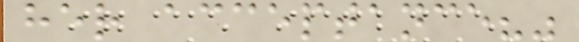her acceptance?"
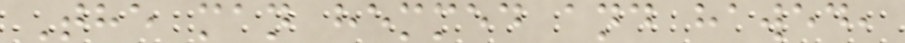The man hemmed and hawed,
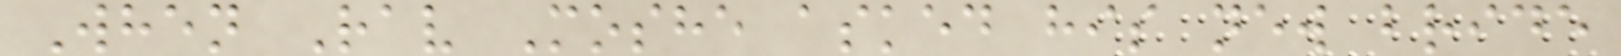When Rav Moshe asked his new bride
